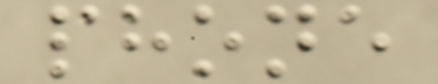phone
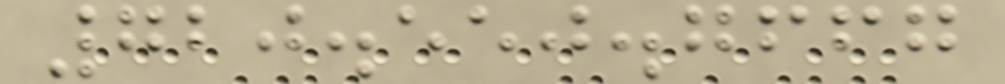720.550.7667
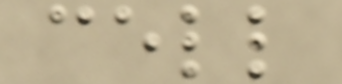cell
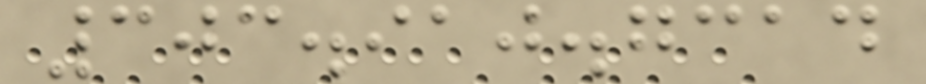303.910.7314
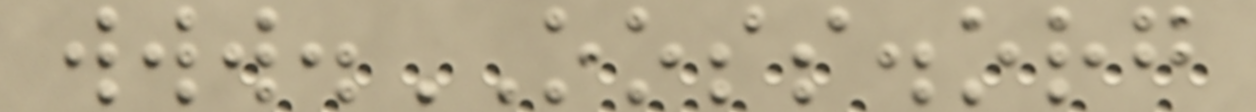www.OOSS.org
